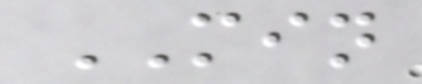MIN
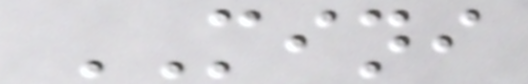MINI
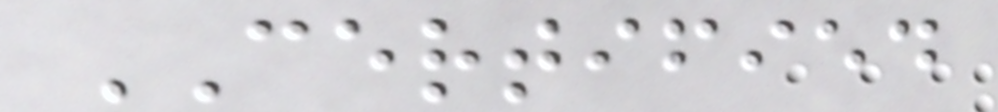CERTIFIED
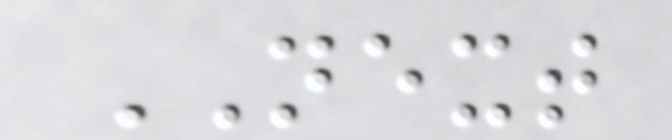NEXT
